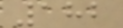182
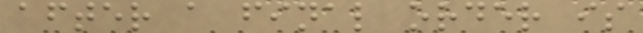after a final order is
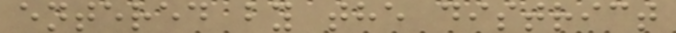entered by the district
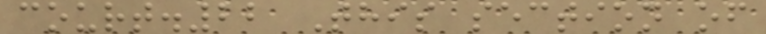court.22 This section of
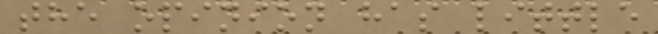the opinion has little
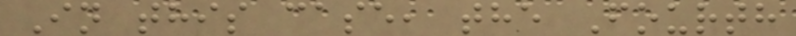In this case, the Fourth
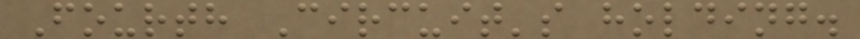Fourth Circuit's holding.
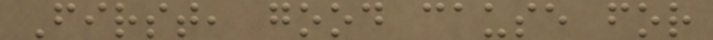First, good cause for
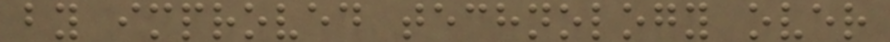by improved technology over
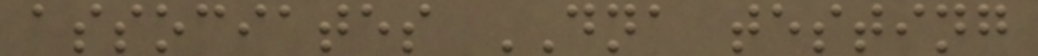associates DNA testing
